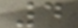4
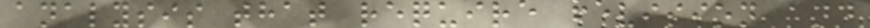analysis that require revision and
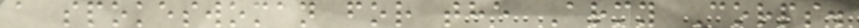a spokeswoman for the Army Corps.
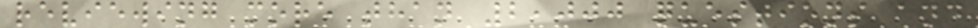reviewing more than 2,000 questions and
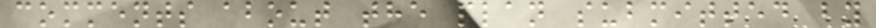comments about the plan submitted by
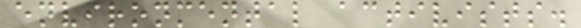environmental activists.
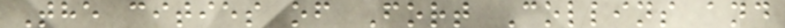The cities of Fort Collins and
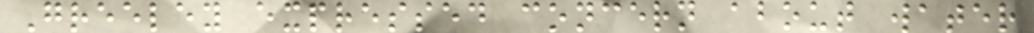Greeley expressed concern about water
